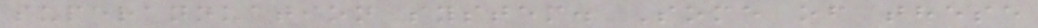superannuation system. Some of these
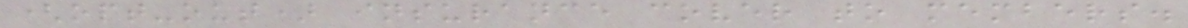(opt-out) insurance cover to members.
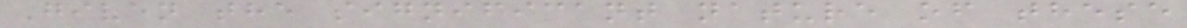Given the significant nature of these
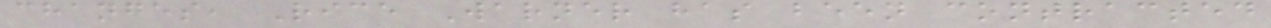changes, Rice Warner has been contracted
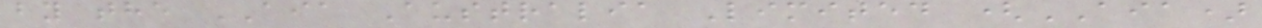by the AIA Australia Limited (AIA)
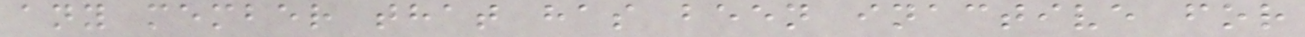any member that has been inactive for
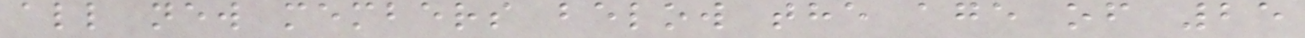all new members below the age of 25
